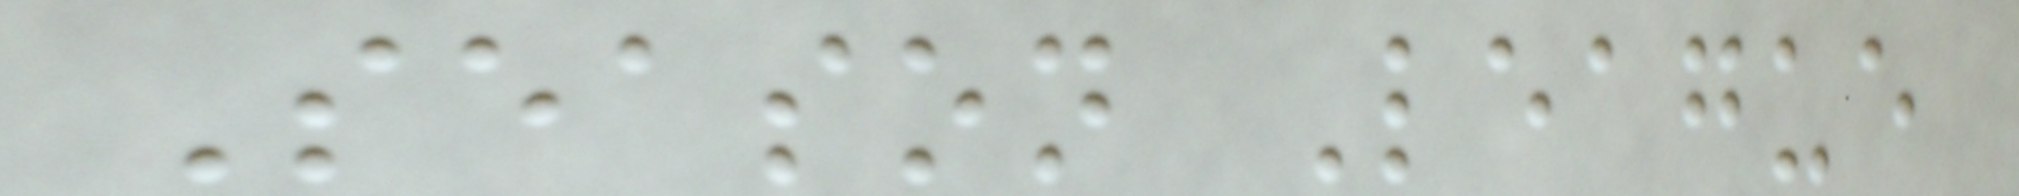Season League
